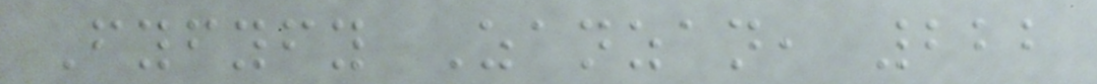Fyfyfy Zanzan, 222
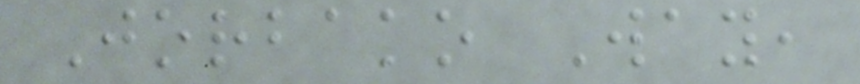Jorbako Way,
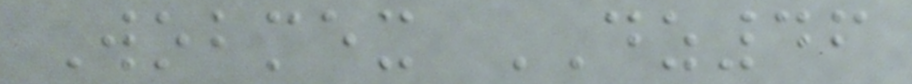Wobmex DZ46
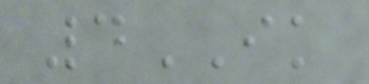4IK
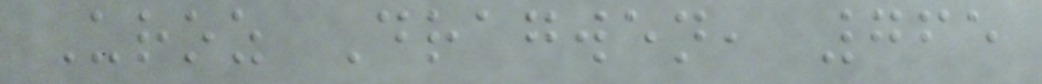Uroz Dragwen, 765
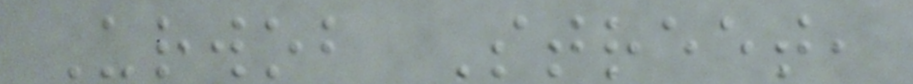Urwob Street,
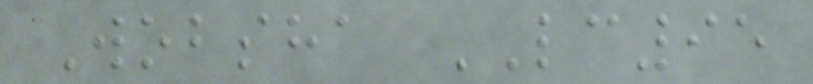Wobsha LC95
